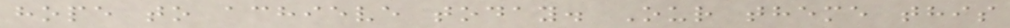hope to achieve today. Our theme this
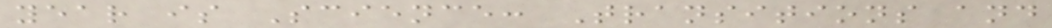year is Science: Transitions and
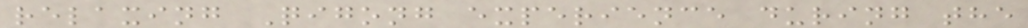relaxing Qigong experience during the
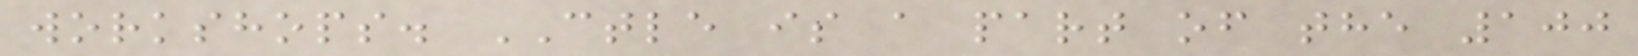workshops. CTLE is a part of the 100
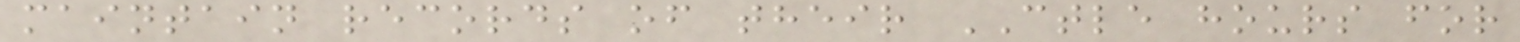maintain records of their CTLE hours for
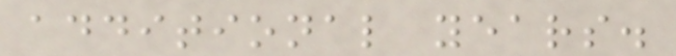additional years.
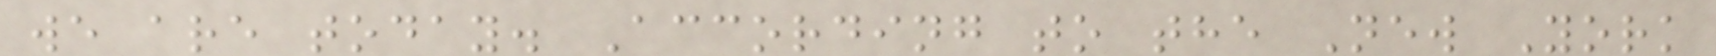we are today. According to the New York
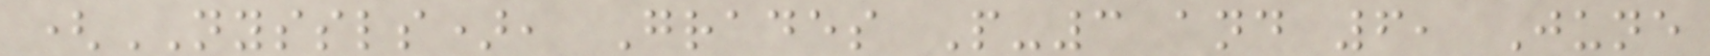(NYSSLS), Grades P-3 and 6, June
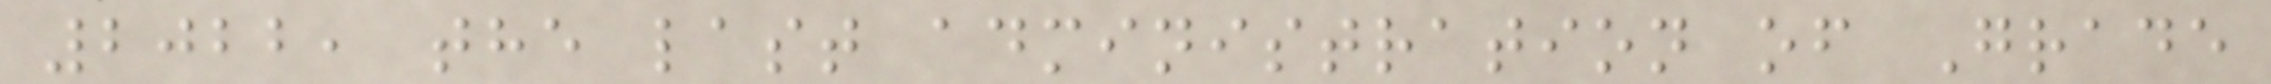2022, the last administration of Grade
